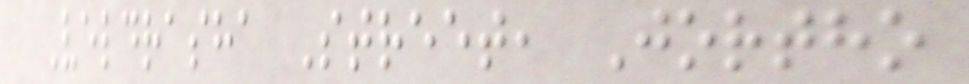Veldrasha Street, Jortho
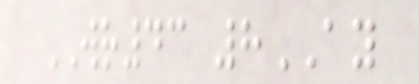WR43 8AY
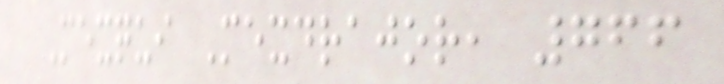Mexqui Mexdrajor, 766
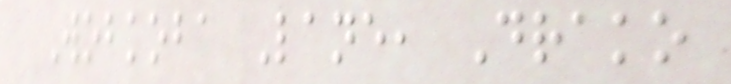Wobkoba Lane, Drako
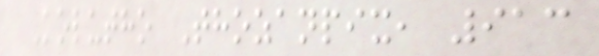Kolutho Thozanpix, 913
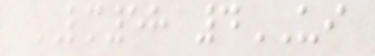LM58 4UI
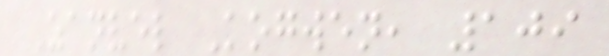Zanvel Kogwen, 109
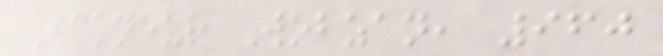Ickneur Wobzan, 960
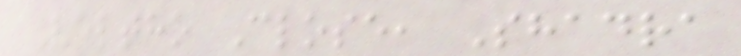Veltho Close, Shadra
